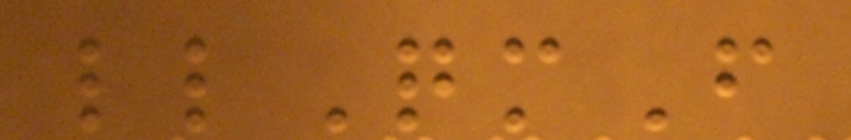llQmF
